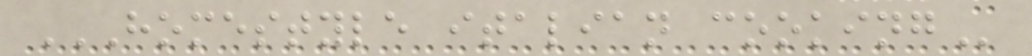HOMESTYLE ITALIAN COOKING
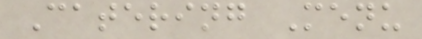Catering Menu
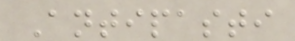Antipasti
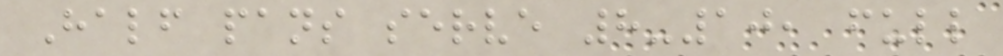Half pans serve 8-10, full
